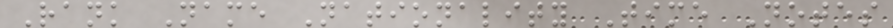Rank Name Nationality Time Notes
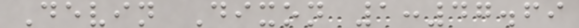Devin Dixon 1:47.69
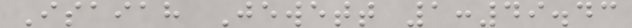Isaiah Jewett 1:49.43
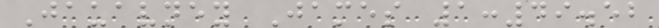Jauavney James 1:49.52
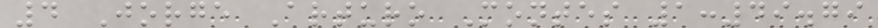4 Jorge Arturo Montes 1:49.79
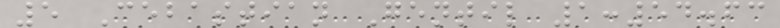5 Cebastian Gentil 1:54.63
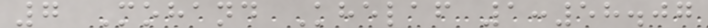7 Mohand Khelaf 1:58.07
